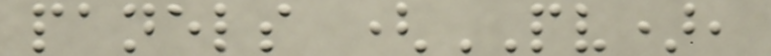panels (PV),
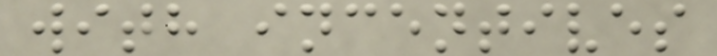with incentives
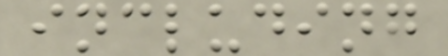including
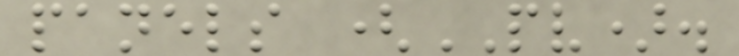panels (PV).
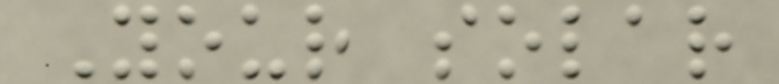Your solar
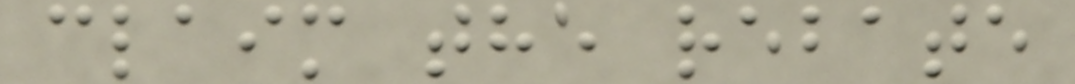claim the rebate
